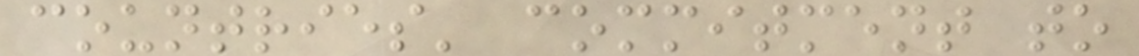countries' commitment to
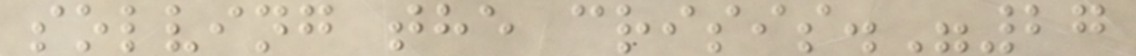solving the crisis."27
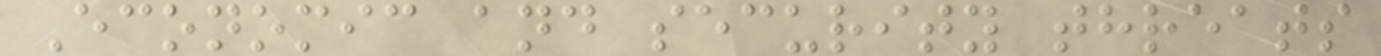Economic and security threats
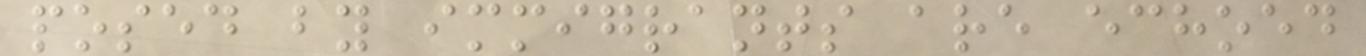posed by immigrants are echoed
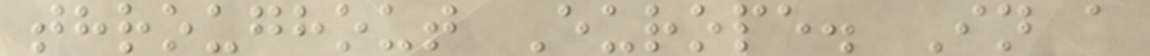throughout Europe. In a
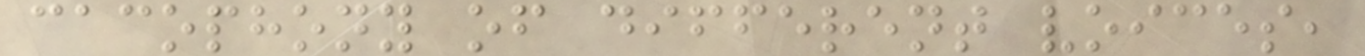cacophony of different voices,
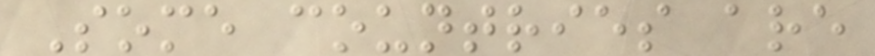Some countries are
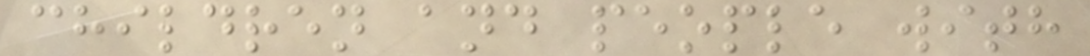children and people with
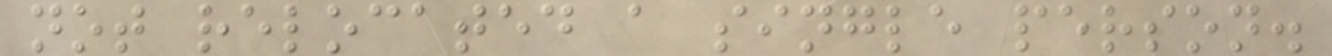not relocated a single person.
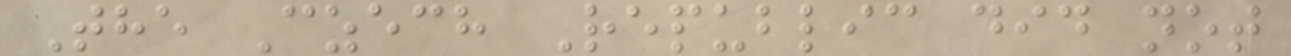The Czech Republic did not
